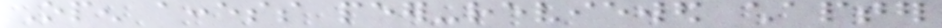Open access peer-reviewed chapter
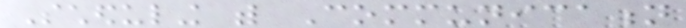Scheduling with Communication
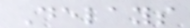Delays
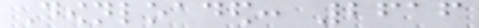Downloaded: 2616
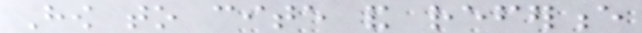How to cite and reference
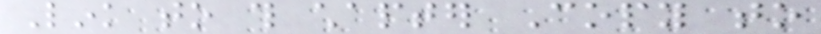Link to this chapter Copy to
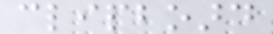clipboard
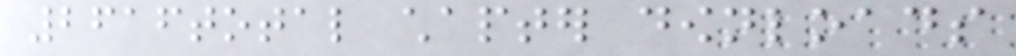2616total chapter downloads
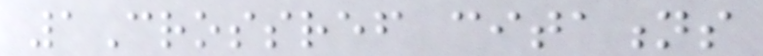1Crossref citations
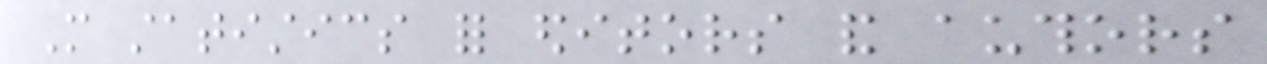More statistics for editors and authors
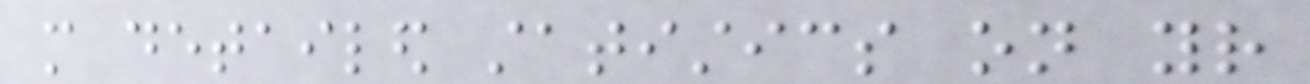more detailed statistics on your
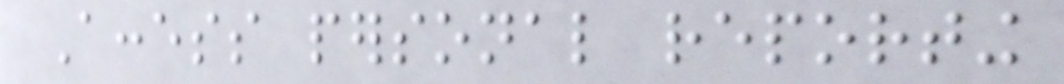Access personal reporting
